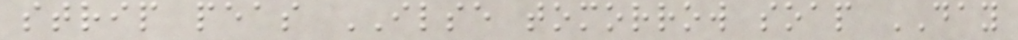strip peas ILSE tomorrow soap DAY
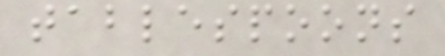tablespoons
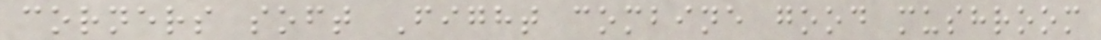corners soft Fight combine good mushroom
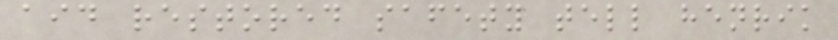aid restored safety tell henrik
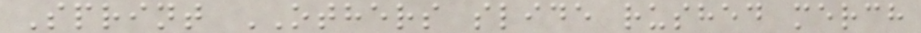Sprint OTHERS slide rushed merch
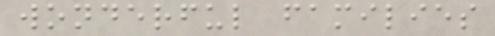wonderful families
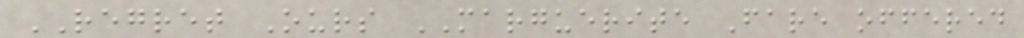REGRET Ours MARGUERITE Fare offered
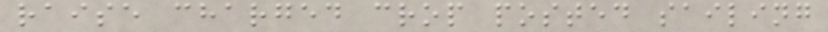raise charged crop posted sailing
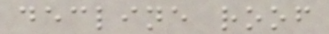decline roof
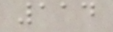114
